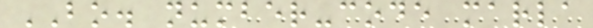BO. number-code marla
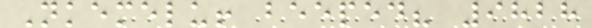Nkemelu! beeped? 9828
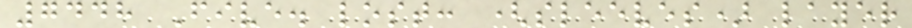7448 Five. lost: (sleeves) layer
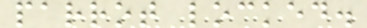parrot locked.
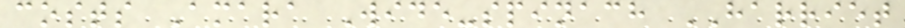costs Amara Wide-spinach HARRIET
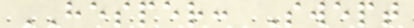HESPER: Swept
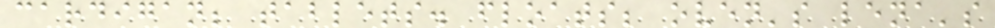cardigan; tablets. floats; oven's lena's
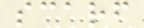scarf
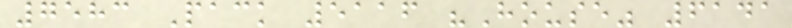7583 Pack 5116 "House" 6141
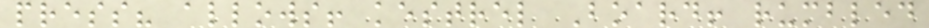press? allows! kestrel Board! rumbled
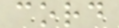cord
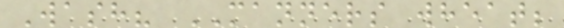Wash? MANNERS wheat;
